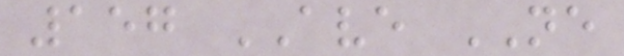157 AVE NE
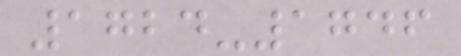1724-1746
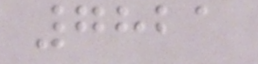7821
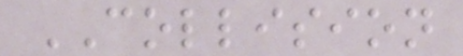COLLISION
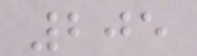205
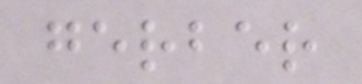gerber
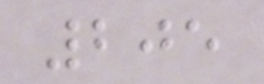205
